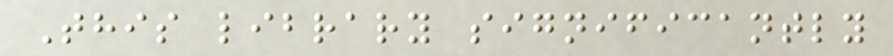This library significantly
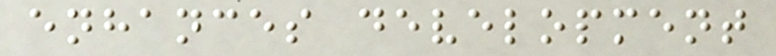enhances development
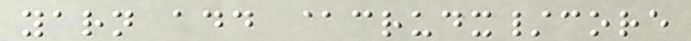yarn add @crudx/core
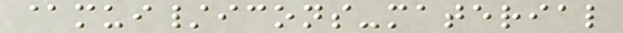@mui/icons-material
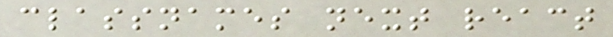classnames next react
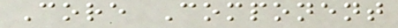Core Component
